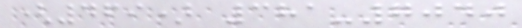(469) 381-7040
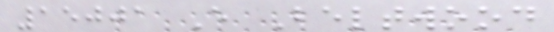15001 E Beltwood
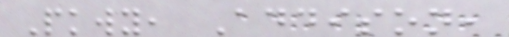Pkwy, Addison,
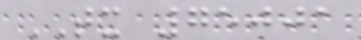TX 75001
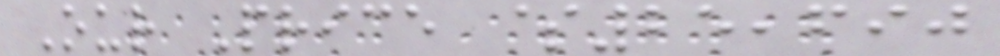Our Price $25,690
